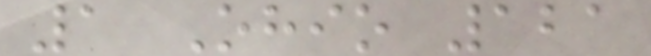1 Ohio 121
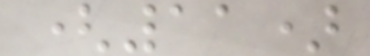(11)
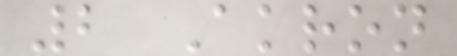2 Akron
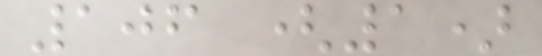106 (1)
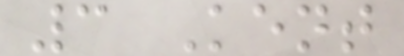3 Kent
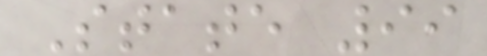State 99
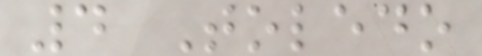4 Toledo
